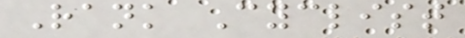Rank Cyclist
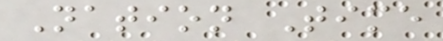Nation Time
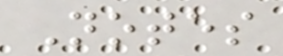Notes
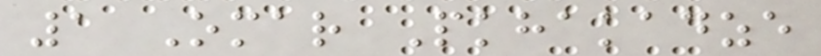1 Omar Pkhakadze
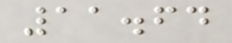11.64
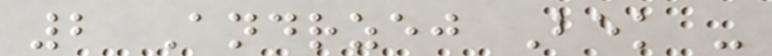2 Andrzej Bek -
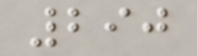290
